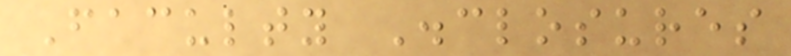Faculty Disclosures
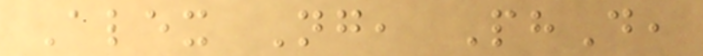Alex Ng, PhD,
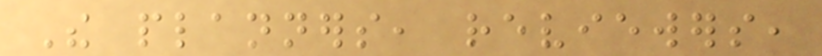The planners, reviewers,
